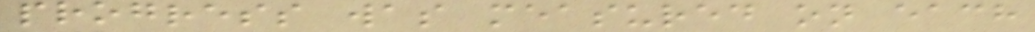progress was measured on each
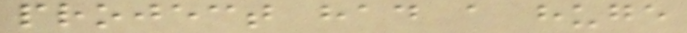project had a huge
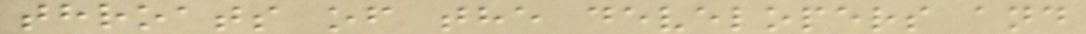throats of the developers and
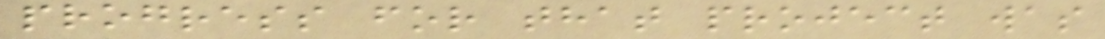progress for that project was
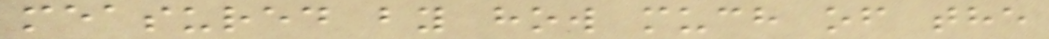measured by how much of the
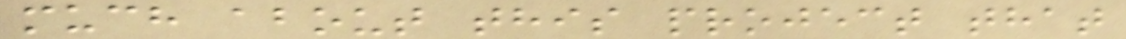much about this project that
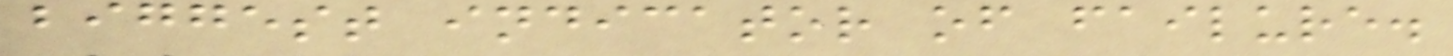biggest indicator of failure.
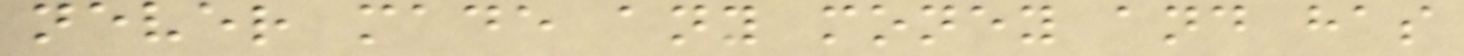never made any money and has
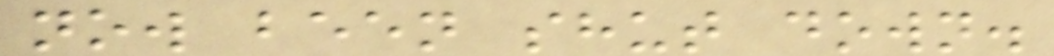now been shut down.
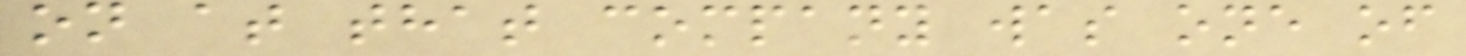on at that company was one of
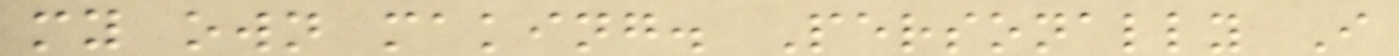my own making. Personally I
